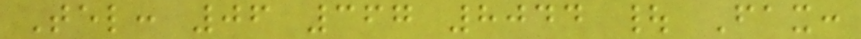Tel: 06 367 8044 | Fax:
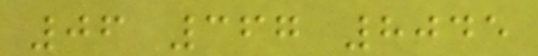06 367 8045
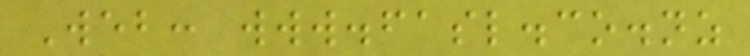Web: www.fasl.co.nz
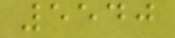5540
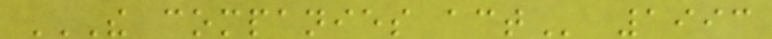THE COMPANIES ACT 1993
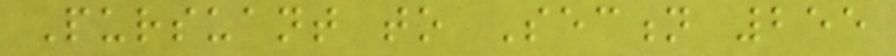Pursuant to Section 255
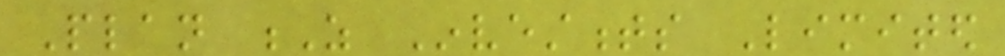Plan Z Investments Limited
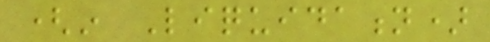(in Liquidation)
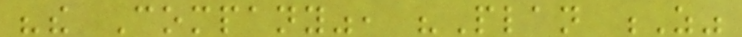"the Company", "Plan Z"
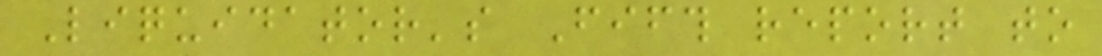Liquidator's Fifth report to
